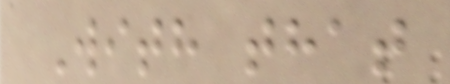With that
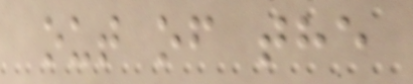out of the
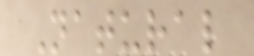Natural
